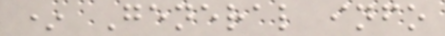* General info
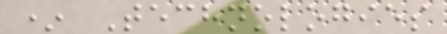* Technologies
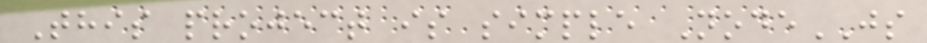This project is simple NodeJS
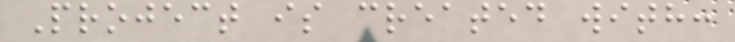Project is created with:
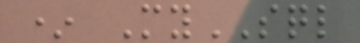* MySQL
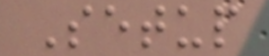Setup
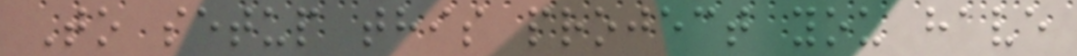To setup this project you have
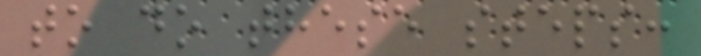to do these steps:
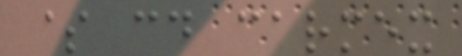$ cd carmex
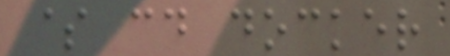$ cd docker
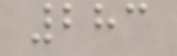283
